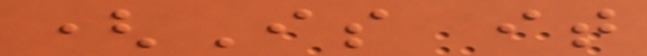(Is it
